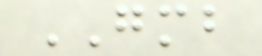GMB
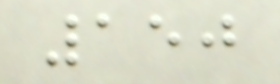150
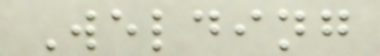Welding
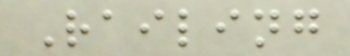Railing
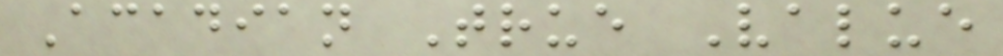Acadian True Value
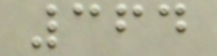364
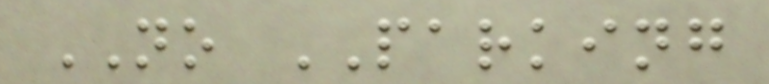NO PARKING
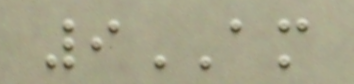9AM
